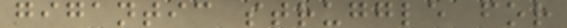gigantic struggle for
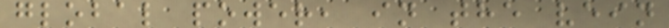global power, in the vein
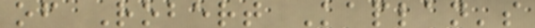of Robert Kaplan's
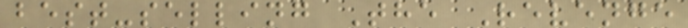best-selling The Revenge
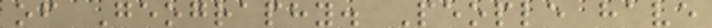of Geography. People have
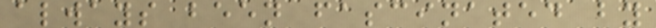always been fascinated by
